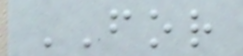FOR
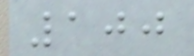100
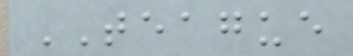TEAGUE
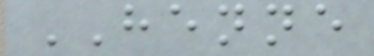HENNE
